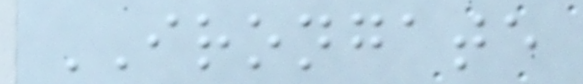IRONGATE
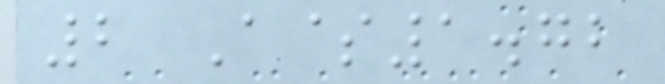2 A$1.72
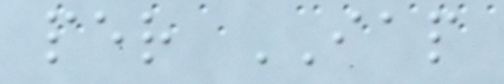per IAP
